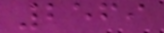2569
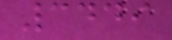3449
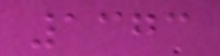1373
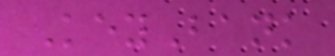KeyBank
